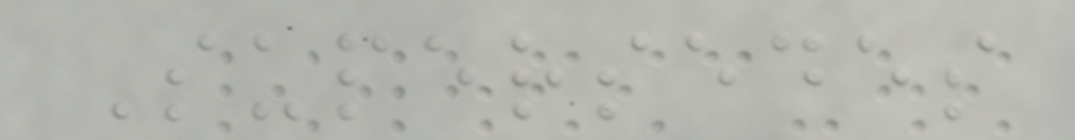Supersedes
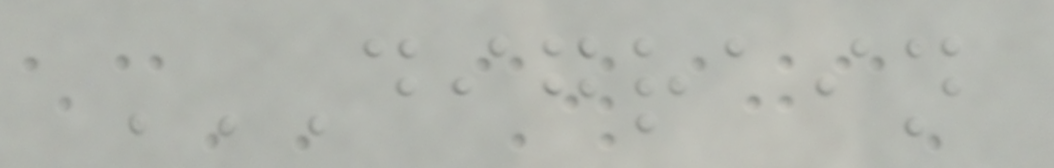DIGRAIN
